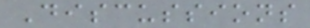Discussions
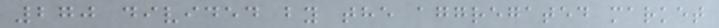270 divided by the aggregated market
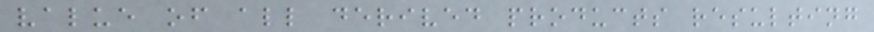value of all derived products resulting
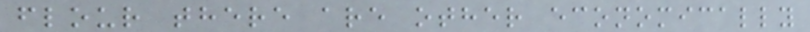flour there are other economically
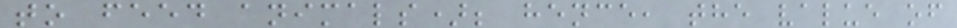to feed animals); hence, the value of
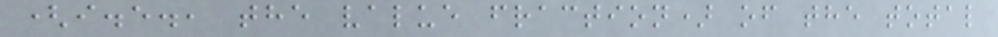(i.e., the value fraction) of the total
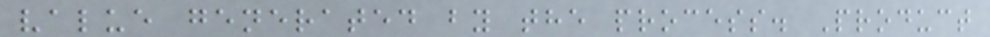value generated by the process. Product
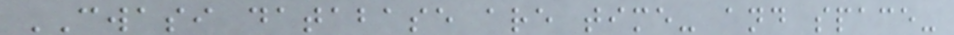CWASI database are time- and space-
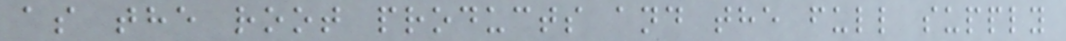as the root products and the full supply
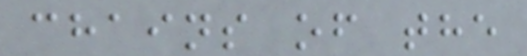chains of the
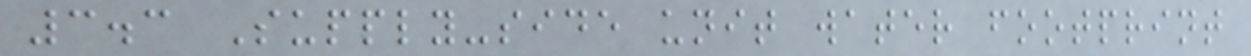3.3 Supply-side unit water footprint
